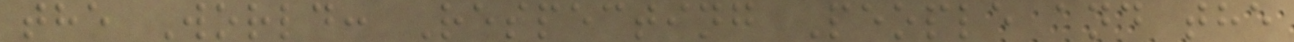the World: Respecting People and the
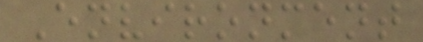Environment
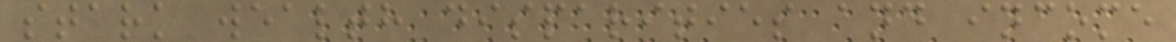stark wealth disparities and income
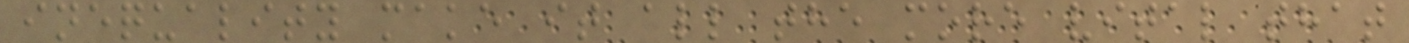inequality make it all the more vital that
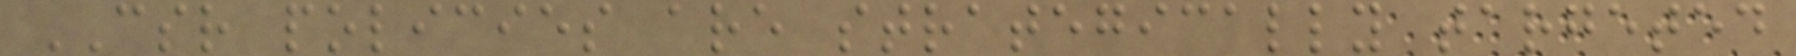CSR policies are strategically targeted
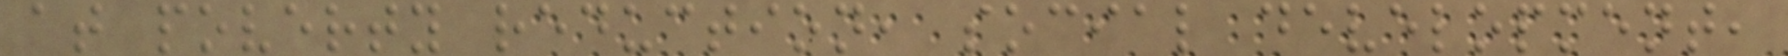at poverty reduction, social development,
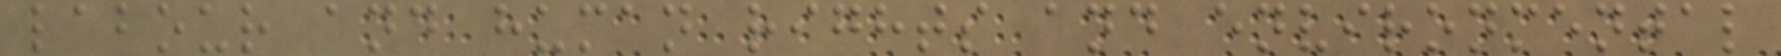labour and human rights and environmental
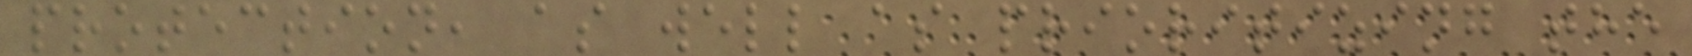protection, as well as prioritizing the
